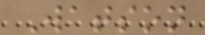Watson
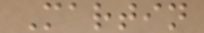Martin
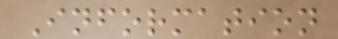Information
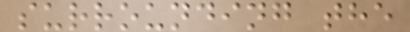surrounding the
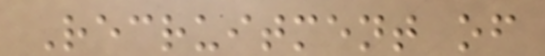Recruitment of
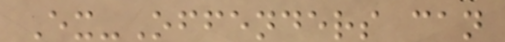Ex-Offenders can
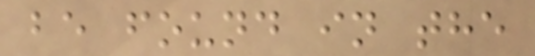be found in the
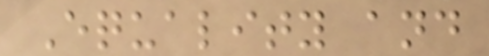Equality and
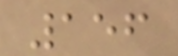156
